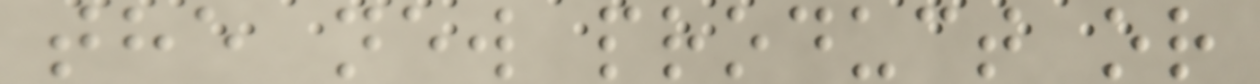the new product or
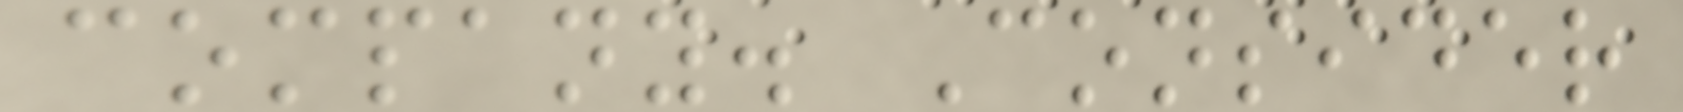company. Consider
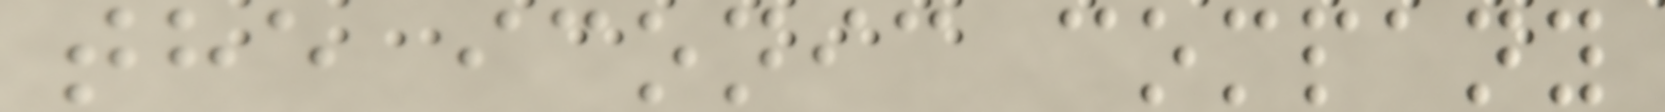the iconic company
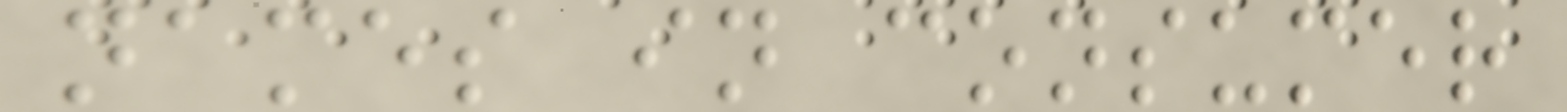names in consumer
